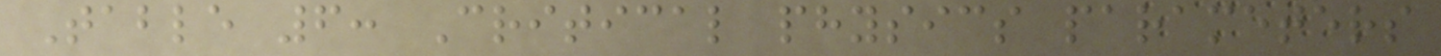Table 6: Critical physics parameters
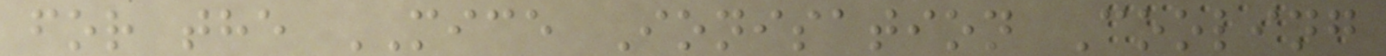for the MICE Ionisation Cooling
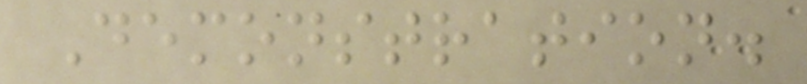Demonstration.
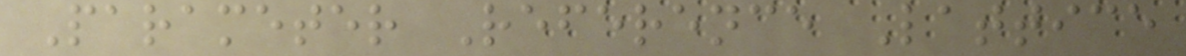Parameter Reference Lattice
